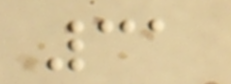31
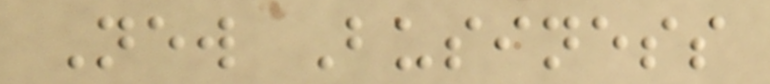New Business
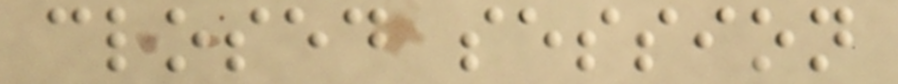closed session
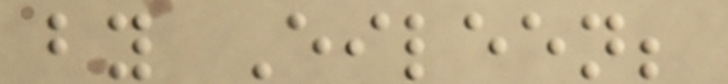by Eileen;
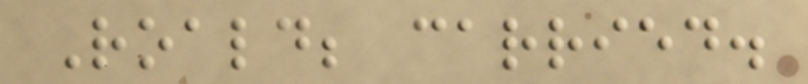Roald; carried.
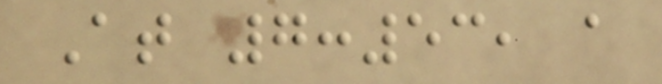At 7:53, a
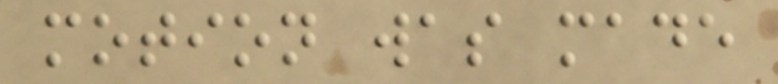motion was made
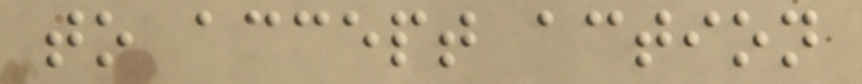to accept action
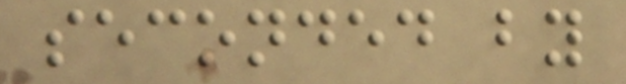seconded by
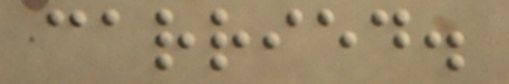carried.
